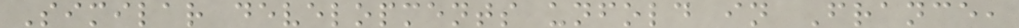Similar developments unfold in France,
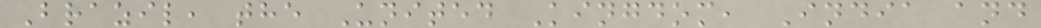Brazil, the United Kingdom, India and
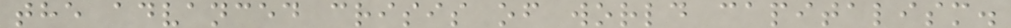the advanced crisis of world capitalism.
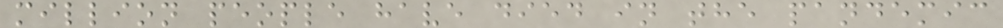million people have died in the pandemic
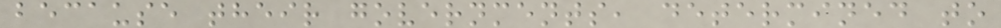because their governments, determined to
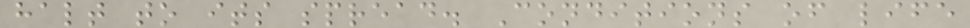halt to its spread. Conditions of life
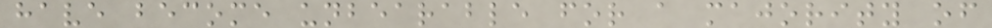have become unbearable for a majority of
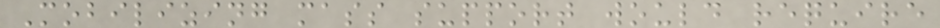Mobilizing mass support would require
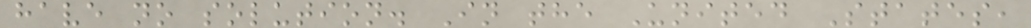have no solution. In the United States,
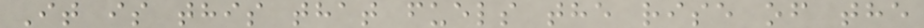It is this that fuels the rise of the
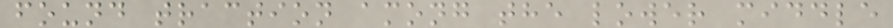found traction among the lower middle
